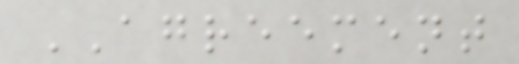AGREEMENT
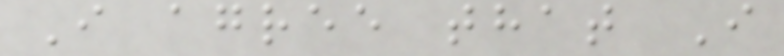I agree that I
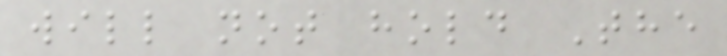will not hold The
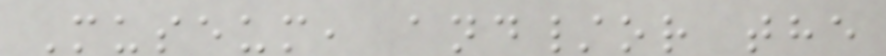Museum, and/or the
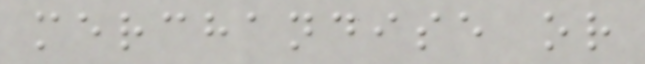merchandise or
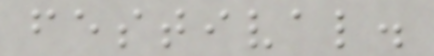festival.
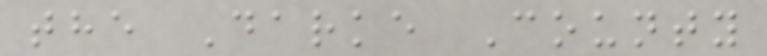the Darke County
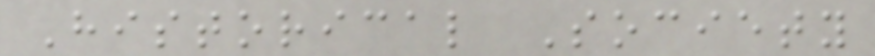Historical Society
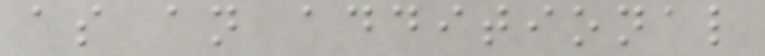as an additional
